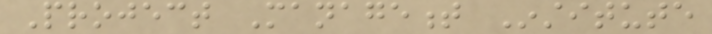Project Management Institute
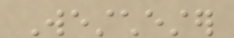Westchester
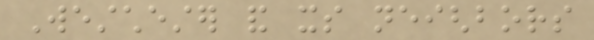Westchester and its neighbors
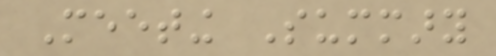Meeting Summary
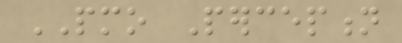PMO Perception
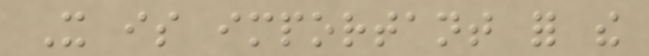It is important for the
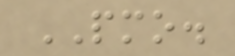PMO.
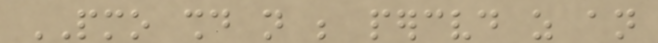PMO should not be perceived as an
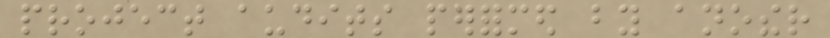project audits performed by another
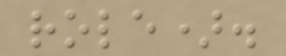role).
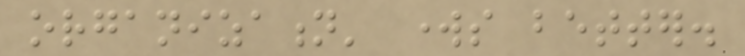organization' works better.
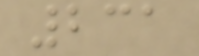231
